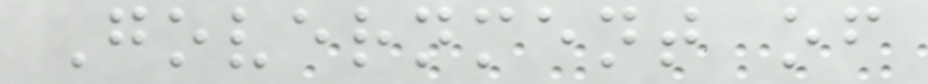Government of
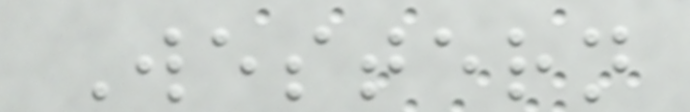Western
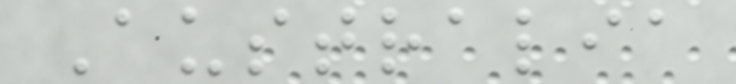Australia
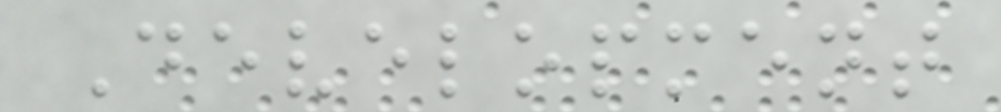Development
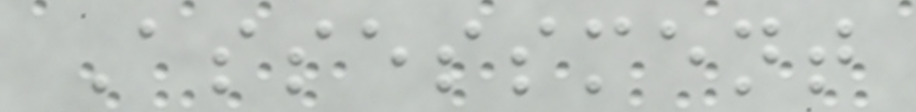Assessment
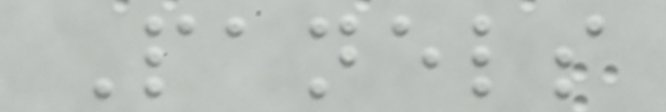Panels
